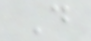D
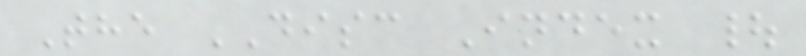The DISC Index |
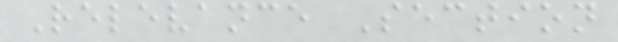Relevance Section
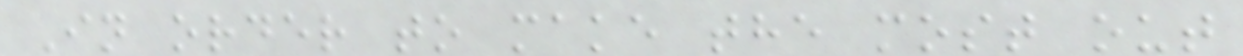In order to make the most out
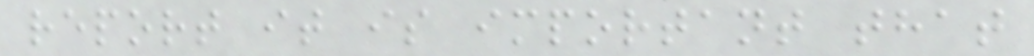report it is important that
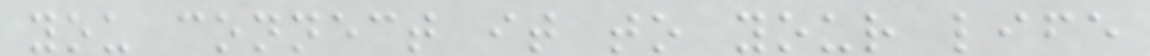you connect it to your life
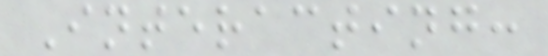Interacting:
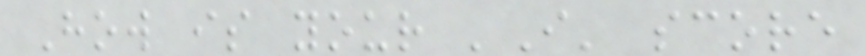How is your 'I' score
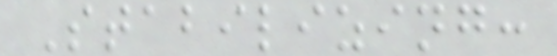Stabilizing:
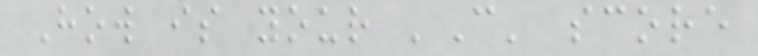How is your 'C' score
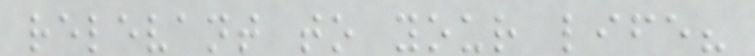relevant to your life?
